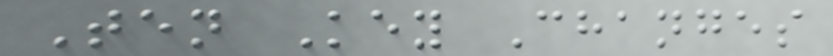Ten Key Changes
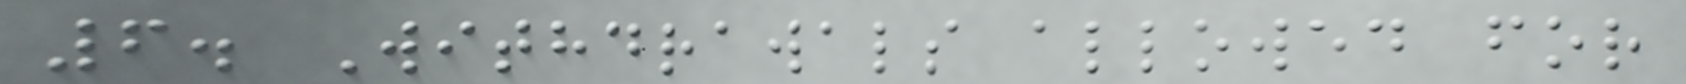6. Withdrawals allowed for
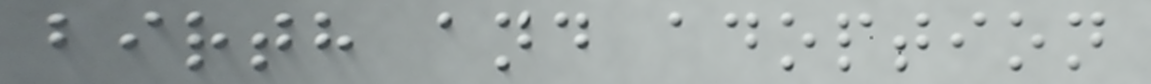birth and adoption
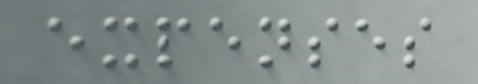expenses
